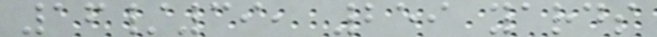16/39, 259 yards
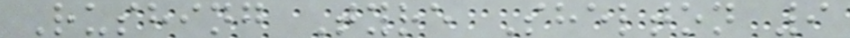Rushing Tyre Shelton 9
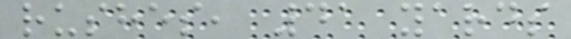rushes, 41 yards
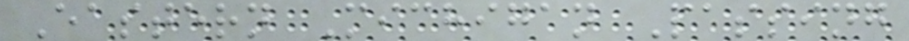Eastern Michigan Passing
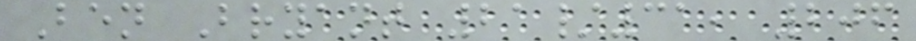Ben Bryant 21/31, 206
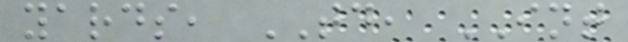yards, TD, INT
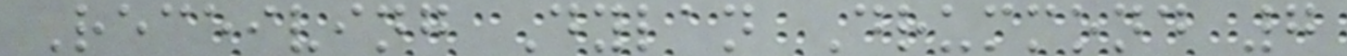Receiving Dylan Drummond 7
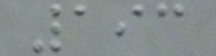193
